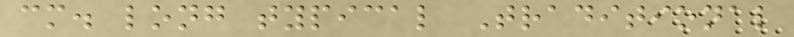cm. long typical Traditional
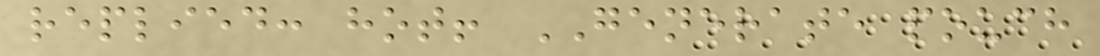replied: hot! GENERATE pouch
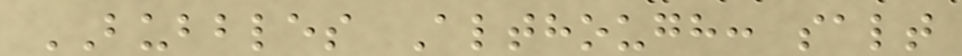BUBBLES Although: salt
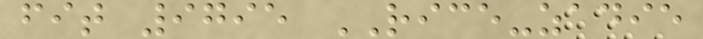fit 9795 RICE-zadie
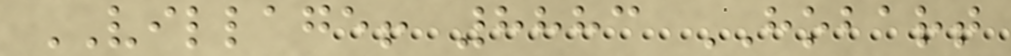VILLAGE! 8883 HOBART
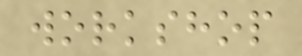workshop
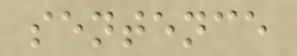sentence
